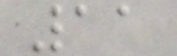11
